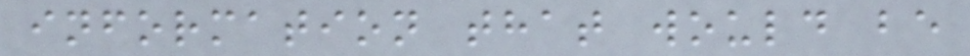information that would be
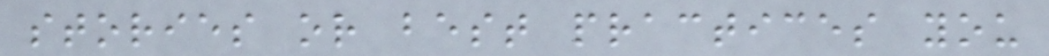stories or best practices you
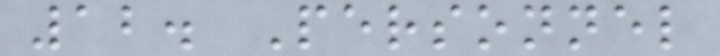12. Personnel
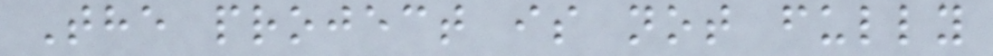The project is not fully
